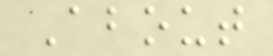About
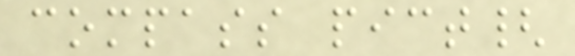compass pict{
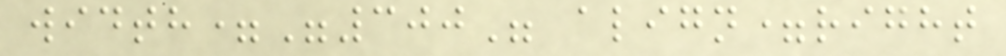width="300" align=right
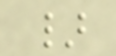}
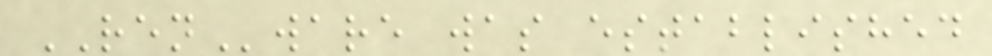RENware was established
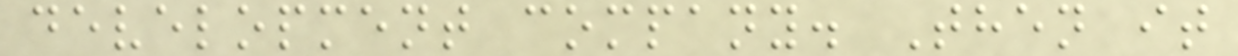development company. Then it
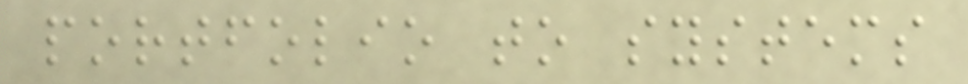portfolio to systems
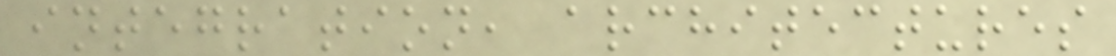integration, architectures
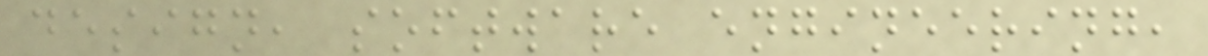design, software engineering,
